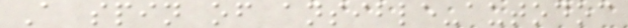A spin of ansible-autodoc
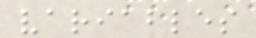variables
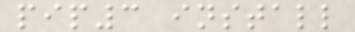pip3 install
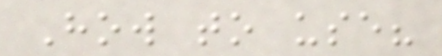How to use?
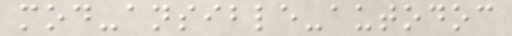mod-ansible-autodoc
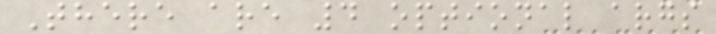There are 4 optional args
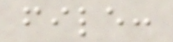file:
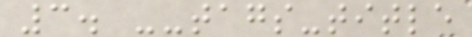3. --tags-title
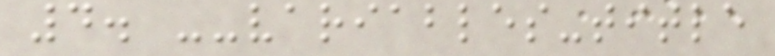4. --variables-title
